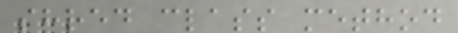shred class method
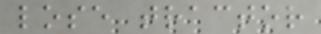lose tractor
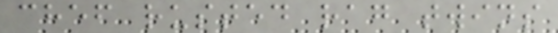chef rusted rag twins
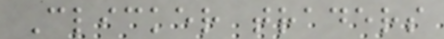Clicker traders
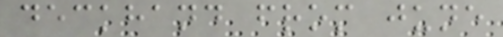deckhand from june
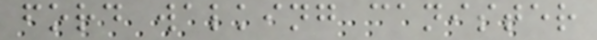ford walking canister
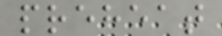preheat
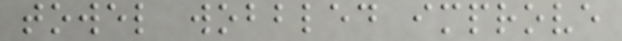towel wobbled improve
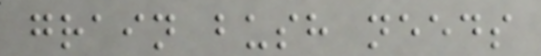grain bush needs
